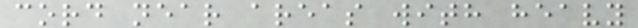cord near areas with heavy
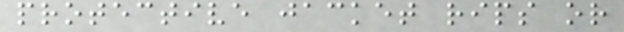protective jacket rips or
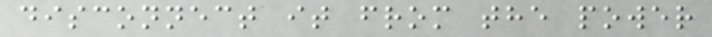disconnect it from the power
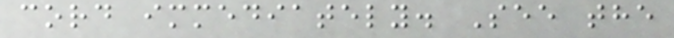cord immediately. See the
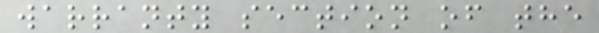warranty section of the
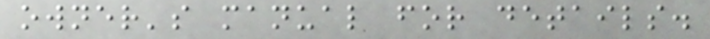owner's manual for details.
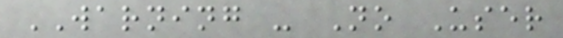WARNING - No User
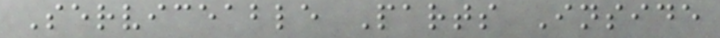Serviceable Parts Inside
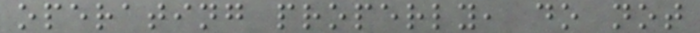operating properly, do not
